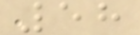58
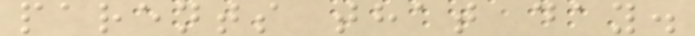parents that day.
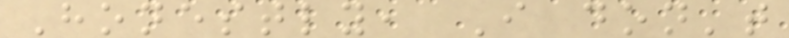Honestly, I don't
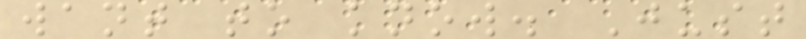want to know. Just
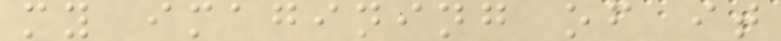my imagining of it
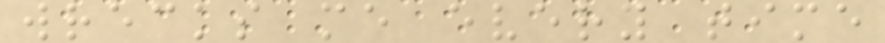wrecks me every time
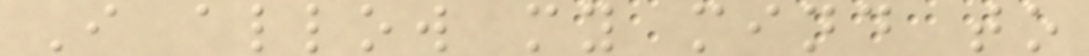I allow my mind to
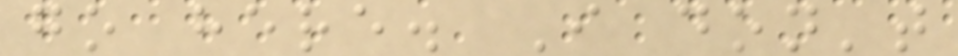go here. I don't
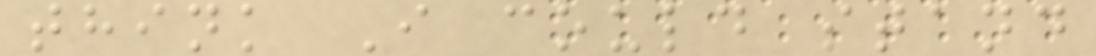think I could stand
